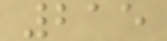215
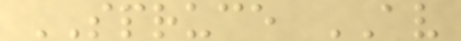SPRUCE AV
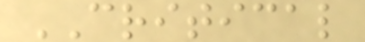CRITICAL
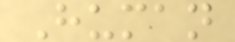Human
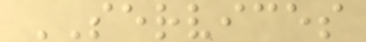SERVICES
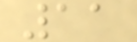11
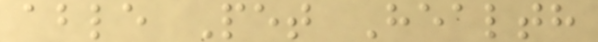able Pet Health
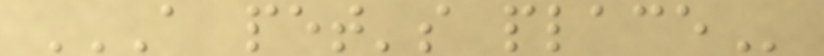A PET'S PLACE
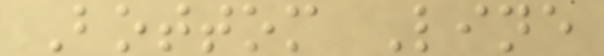Bottom Line
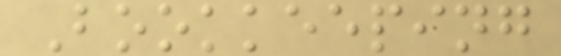Bookkeeping
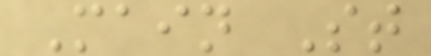Main St
